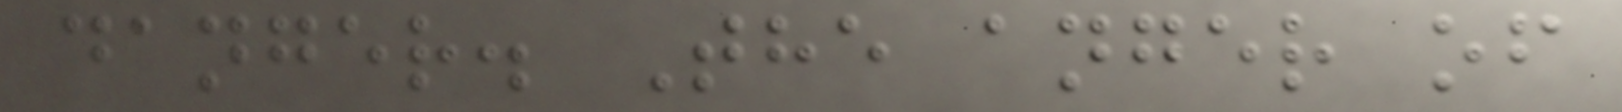danger. The anger of
